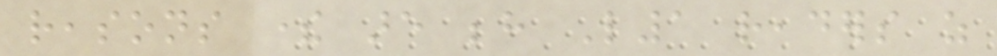reasons there are behind L1 readers as
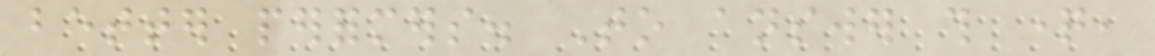better performers. To answer this question,
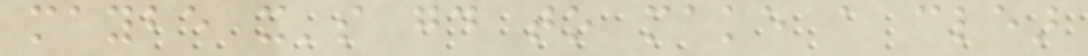maybe it's good to make a clear
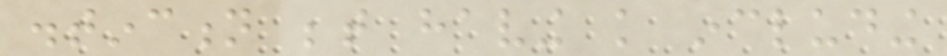distinction between having knowledge including
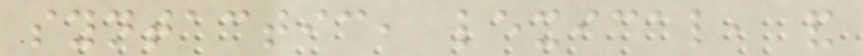syntactic, lexical, and
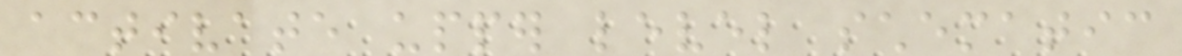activate upper level schematic
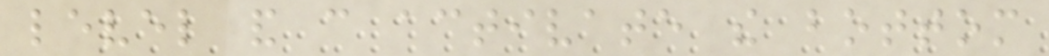level and can activate the bottom
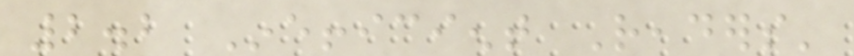2.2 Inefficient Readers'
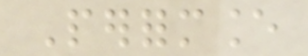Performance
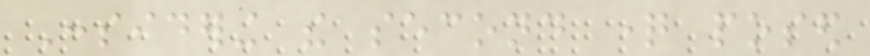Considering the second question posed
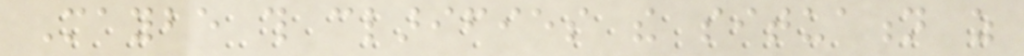Maybe this clarifies the situation as
